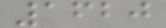1620
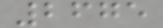2675
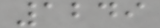1249
